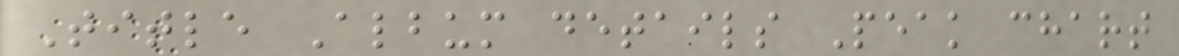Title Album details Peak chart
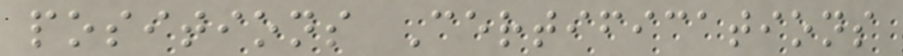positions Certifications
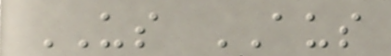US AUS
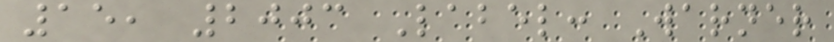15, 2003 Label: Warner
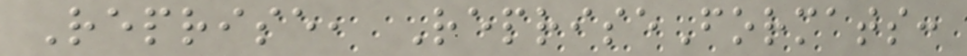Reprise, RepriseFormats:
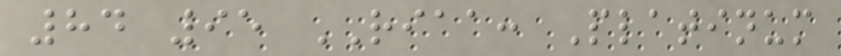84 95 RIAA: Platinum
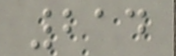214
